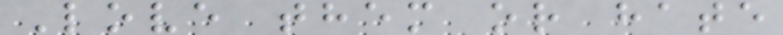Love them or hate
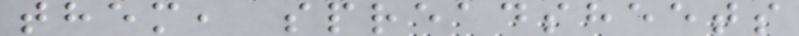them, spreadsheets
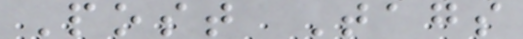Post Tags
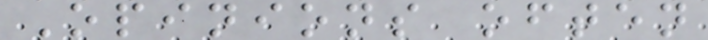Opinions often
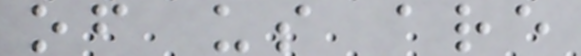of us are
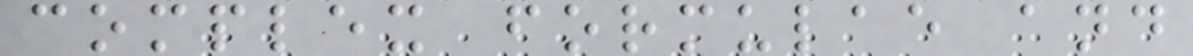complex formulae and
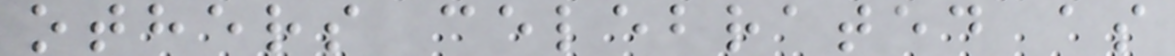others celebrated as
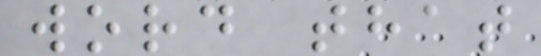word that
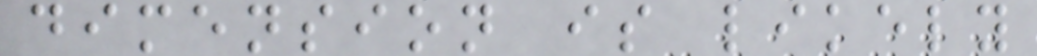dimension is likely
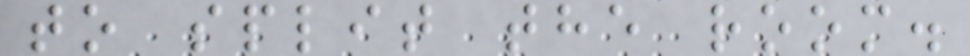to split the room.
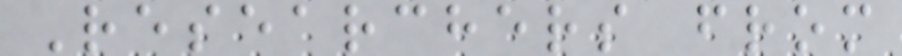Researchers from
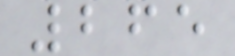265
